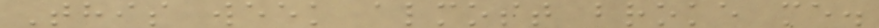This week almost broke me.
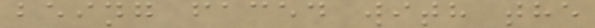being faced with the
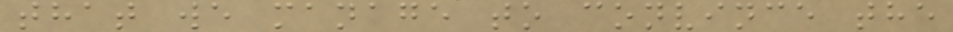that we manage to convince the
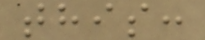this:
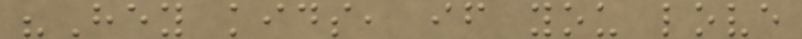"Hey kids, if you love
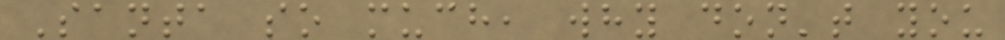Santa so much, why don't you
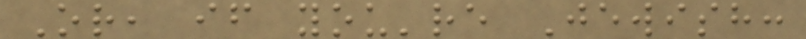Or, if you're Jewish:
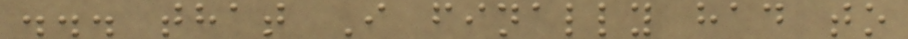... that I finally had to
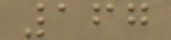167
